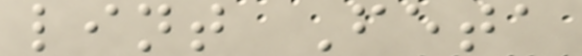lint Feta
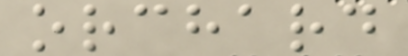orchard
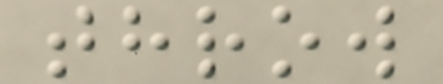throw
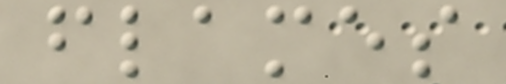flames
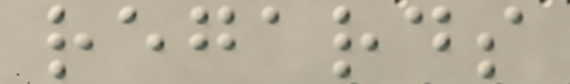regards
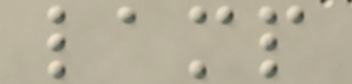lamp
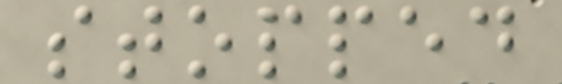stopped
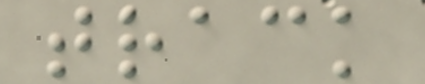track
